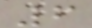6
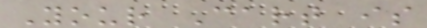Your Cart is
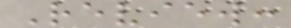Review:
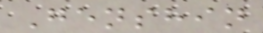Genshin
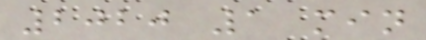2020 1 min
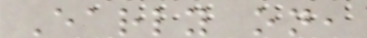Early on,
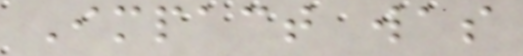Impact was
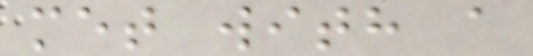met with a
